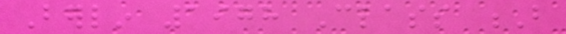Berlin 1978 Class B
